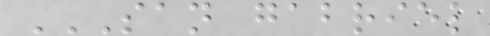SAN GABRIEL
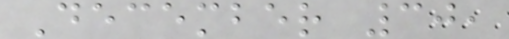December 30,
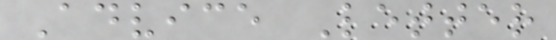Advice Letter
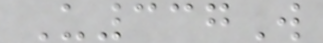U337W
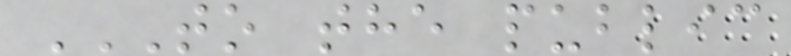TO THE PUBLIC
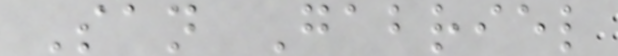San Gabriel
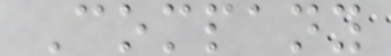Company
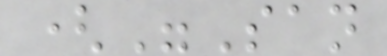("San
